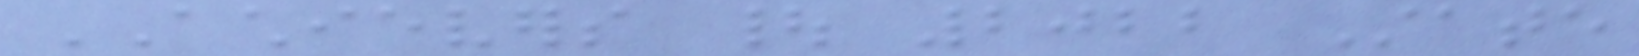ACHIEVERS | 2022 State
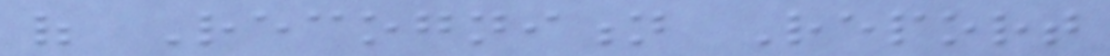of Recognition Report
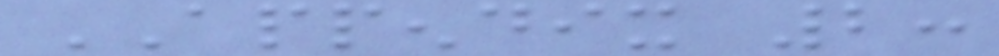APPENDIX 2:
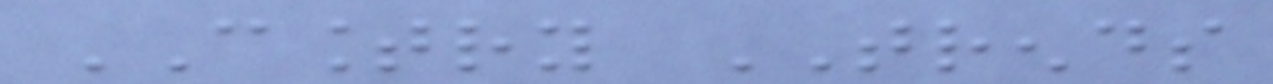COUNTRY TRENDS
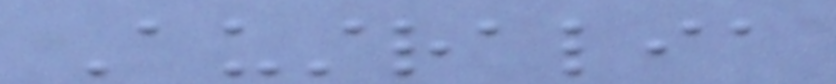Australia
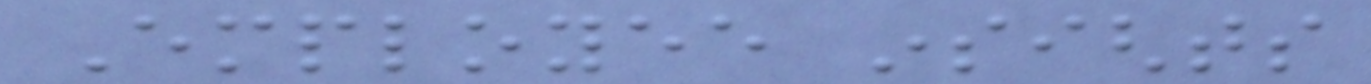Employee insights
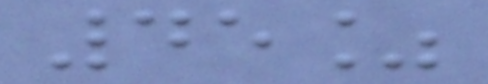45%
